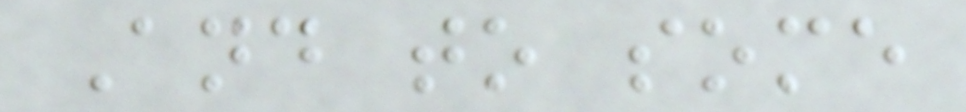And to some
